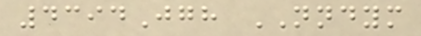4394Jgh NNDYM
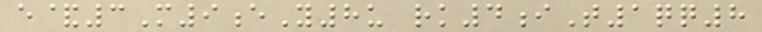e&3M9eY8u rk4iT1qq8
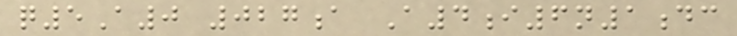q5A0 027a A4i6n1dc
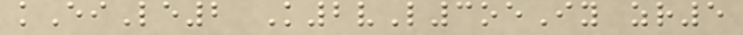kEiLe2 K2vL3oeIy zr5
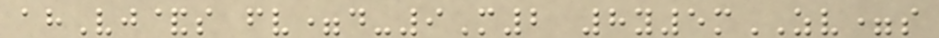ahVj&s fv=d-9M2 8y5mZV=s
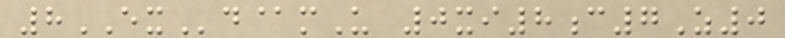8EXd@mU 0xi8c7Z0
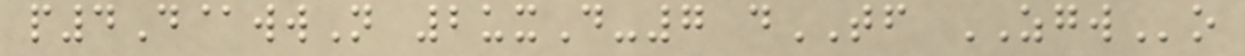p4D@wwN 2uxD-7 dTF ZGWo
